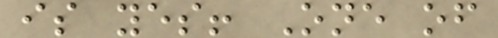is yes! One of
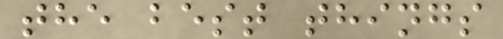the best things
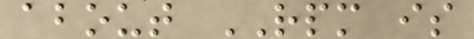about RPM is
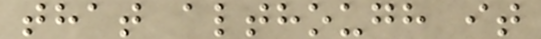that although it
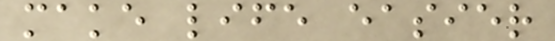make life easier
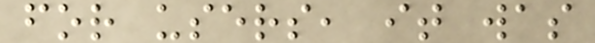for users, it was
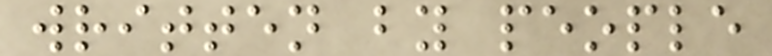written by people
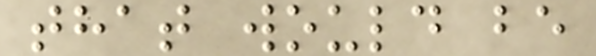that would be
